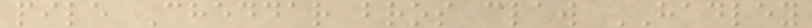pile Cheddar bros claw HADLEY
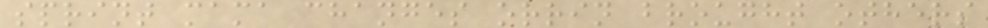sprint mama changes orrin brought others
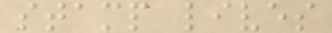stamp lives
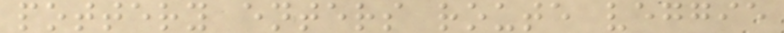pottery enters route veggie
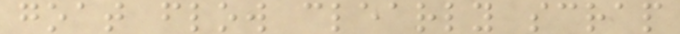goat flow clearly scrap
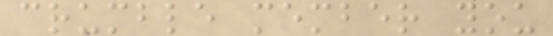crumble member you
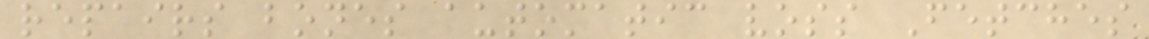repairs bones automatic voss Fetches
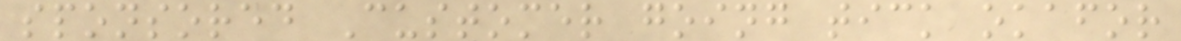sponsored Customer going tick okafor
